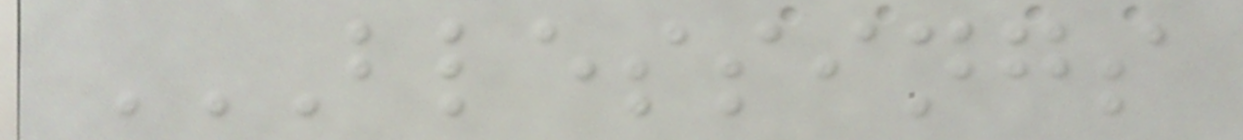BLESSINGS
